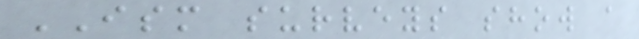ISM surveys show a
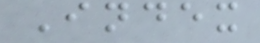Index
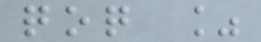qoq %
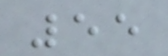55
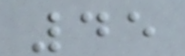45
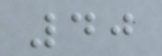40
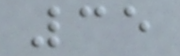35
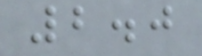2.0
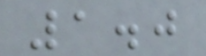1.0
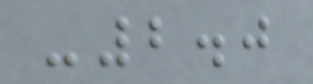-2.0
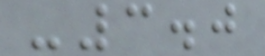-3.0
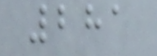281
